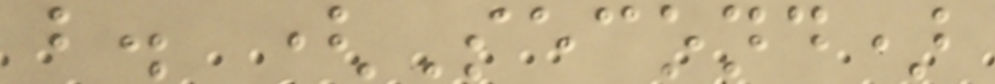b. (Second)
